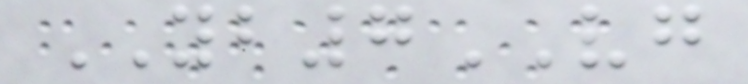YB7VG
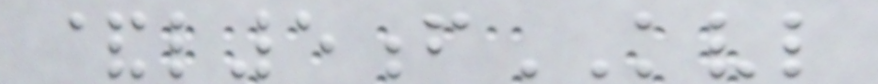&l5fKVL
